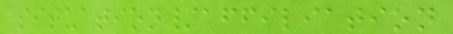situation/affiliation
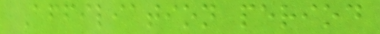Affiliation period
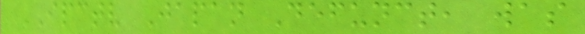IPCTV Japan Defunct, was
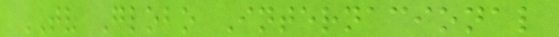TV Globo Internacional
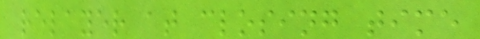relayer at closing time
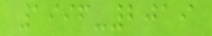1996-2019
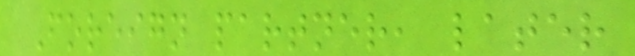Foreign partner, later
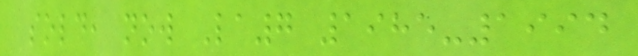sold, now La7 1985-1994
